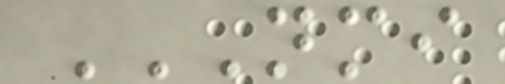NMI
